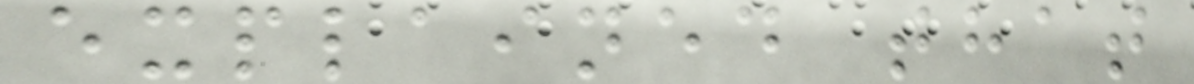explained that
